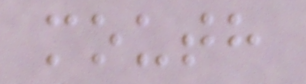mouth
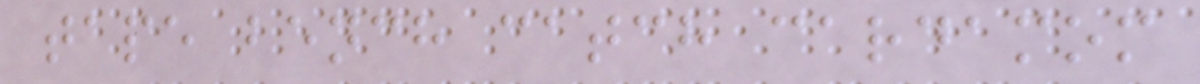tape bench catch cardamom
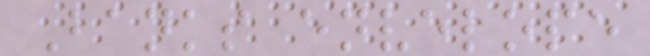Banks envelope
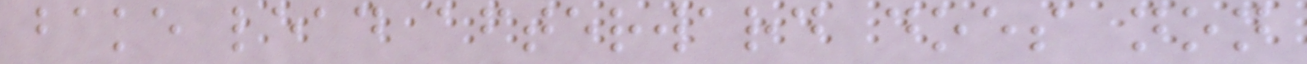bake lead afterward does non
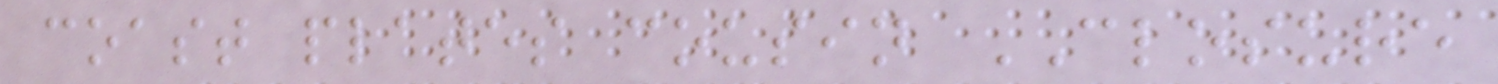coast plates cousin CLOSURE
